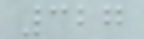327
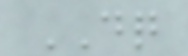DQ
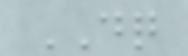DQ
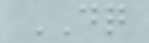DQ
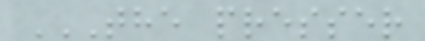THE PRESSER
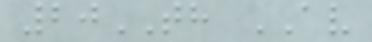20TH AV
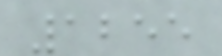1255
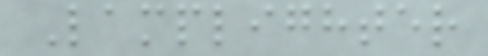Lamplighter
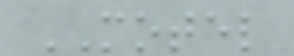MOTEL
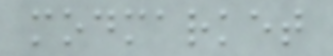modmarket
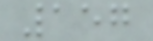157
